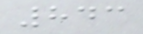843
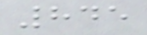845
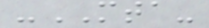-MTA-
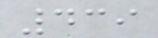439
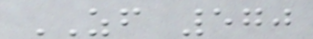ZF 570
